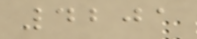4201
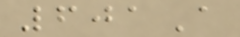601A
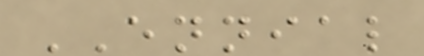ENNIAL
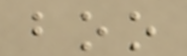boo
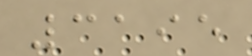3195
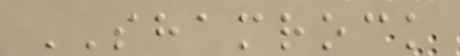SHAMROCK
